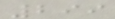299
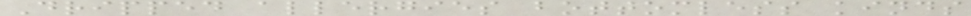Dripped allergies bottomless kinds
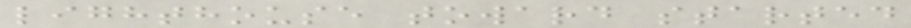lighthouse toward started
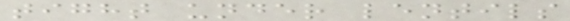tight under lentils
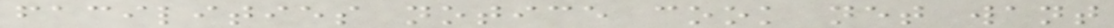facilities notice cook net want
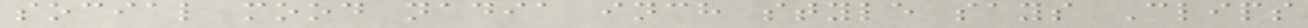social mood nadia inch style says Clips
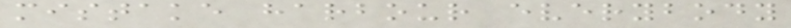mistake harbour everybody
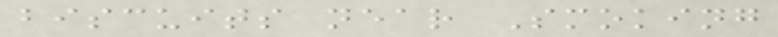biscuits near Smoking
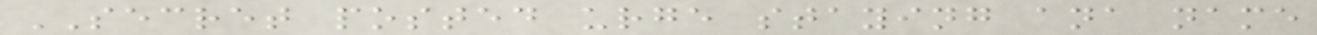SECRET posted urge staying ana name
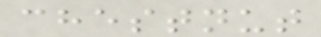chestnut
